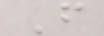F
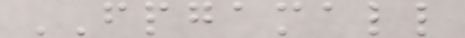FPGAMALL
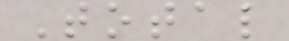Total
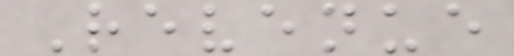Revenue
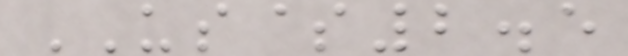US$2.5
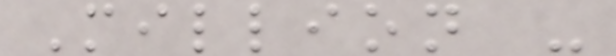Million -
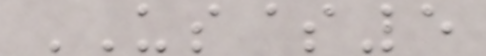US$5
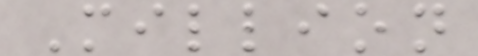Million
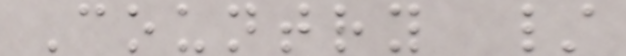Country /
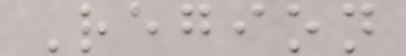Region
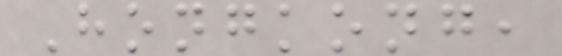Hongkong,
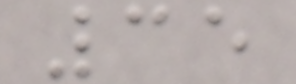35
